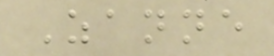Zanne
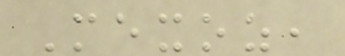Mexoz,
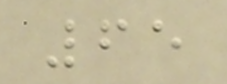65
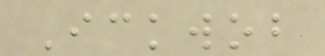Ickwob
